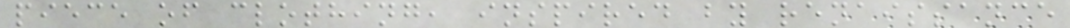piece of clothing, inspired by renaissance
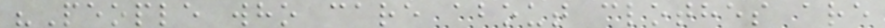"People who care about clothes are
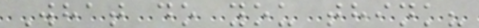What do you think?
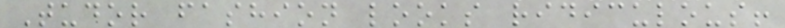Tudor fashion looks ridiculous!
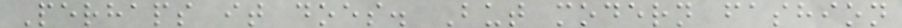Perhaps it does. But modern fashion
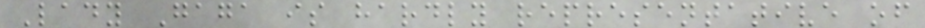Lady Gaga is hardly representative of
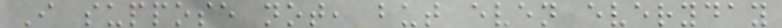I suppose not, but even everyday
